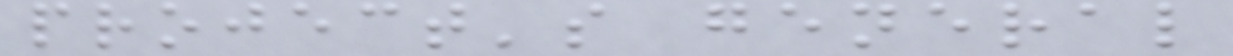project's general
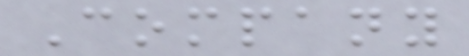Company
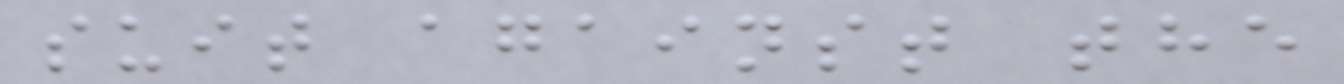suit against the
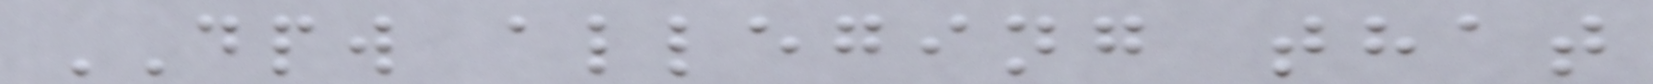DPW alleging that
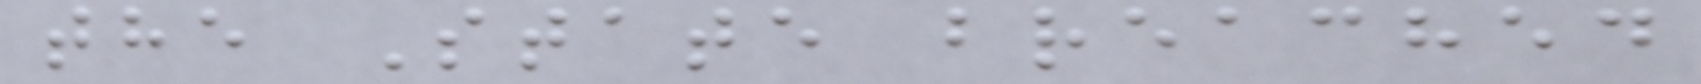the State breached
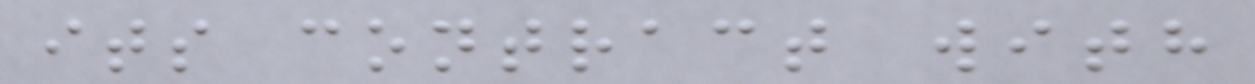its contract with
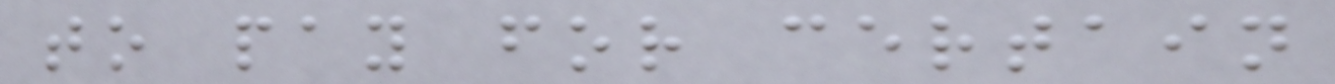to pay for certain
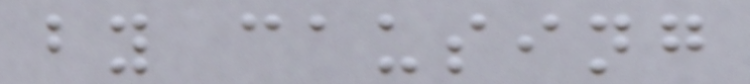by causing
